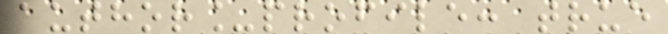author_profile: true
